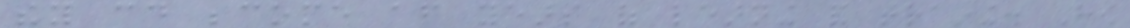they could become after years of learning and training. How
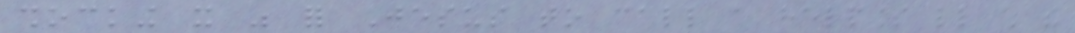shocking it was for Jesus to call a helpless little child the
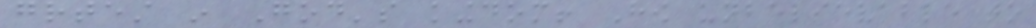greatest in God's kingdom! How unbelievable to
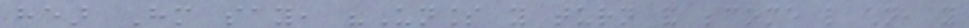hear Him say, "Unless you turn and become like children, you
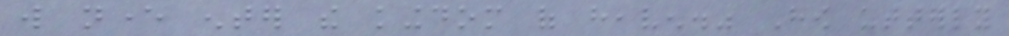will never enter the kingdom of heaven." How utterly
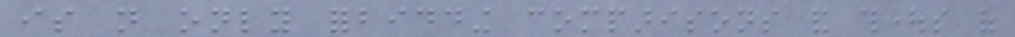is not only forbidding comparisons and thoughts of
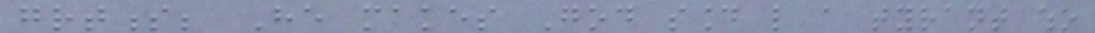greatness; He makes God sound like a tyrant who
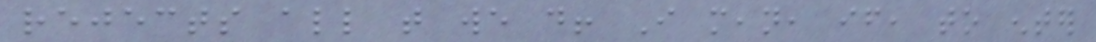rejects all that we do! I mean, if, to enter
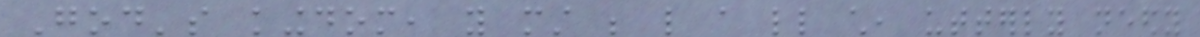God's kingdom, you must be like a little child, utterly needy
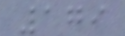179
